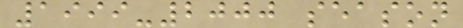1999-2000 season
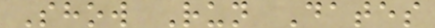Show Run Dates
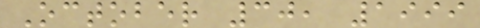October 30, 1999
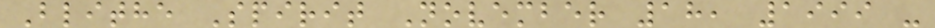Blithe Spirit November 18, 1999 -
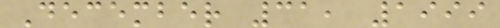December 31, 1999
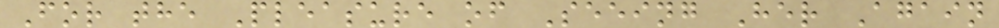For the Pleasure of Seeing Her Again
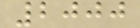2000
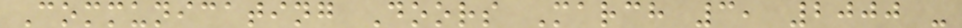Communicating Doors March 3, 2000 -
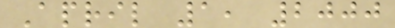April 1, 2000
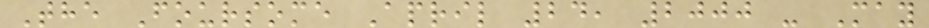The Foursome April 24, 2000 - May
